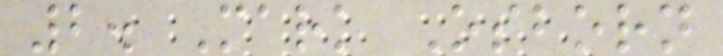2. Mark Osborn
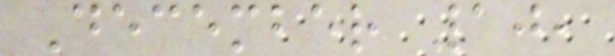December 10,
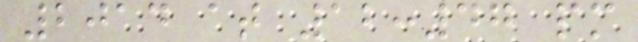2014 at 12:47 pm
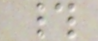#
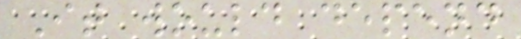It would depend
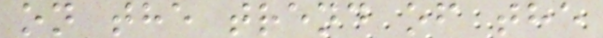on the trend of the
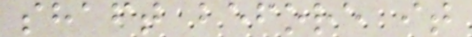shaft before it
